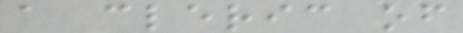a cleric of
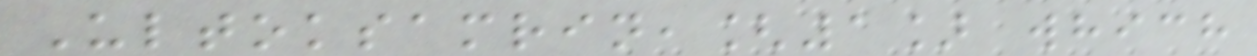Ultoksamrin,[1] which
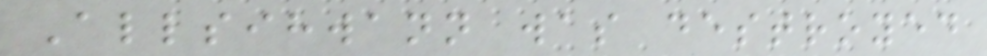Allsihwann was destroyed
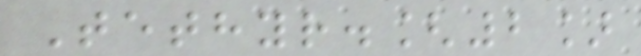Tethyr.[2]
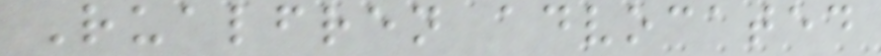Rualfren advocated
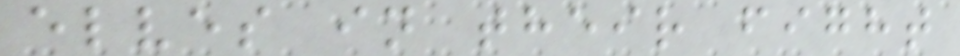elves in their fight
